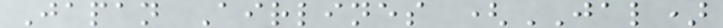Japan Airlines (JAL)
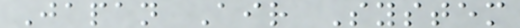Japan Air System
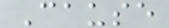Cause
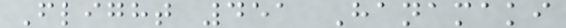Flight 451 Hanamaki
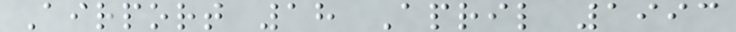Airport 18 April 1993
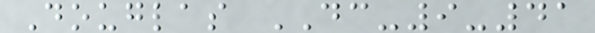Douglas DC-9-41
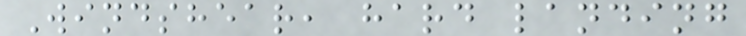Windshear, hard landing
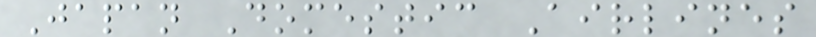Japan Domestic Airlines
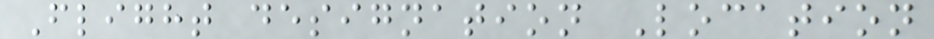Flight designation Location
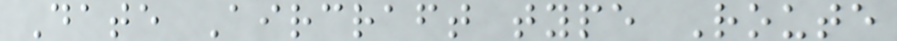Date Aircraft type Route
